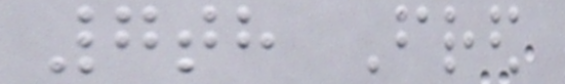7th Fred
